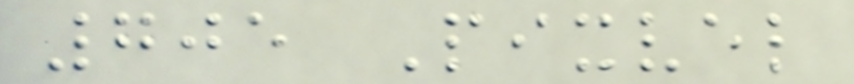705 Pixvel
